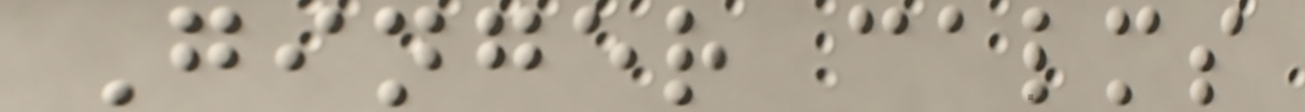Ginger calms
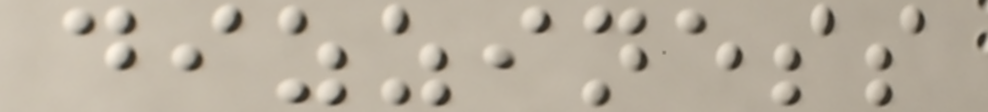dizziness
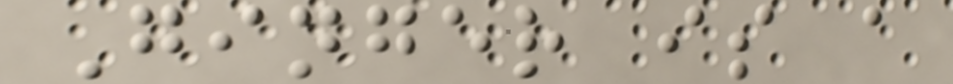Ginger is a
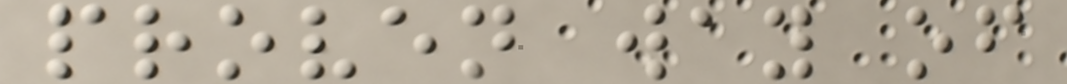proven way of
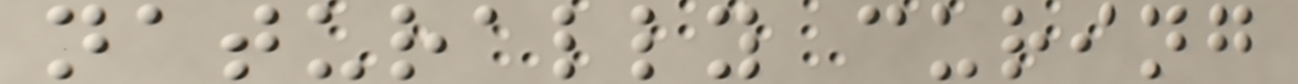naturally curing
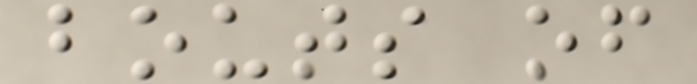bouts of
